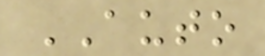AUTO
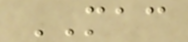MAC
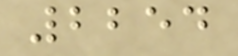2254
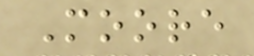Moore
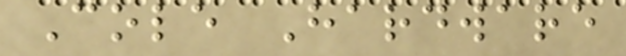Cole Hardware
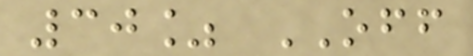30% OFF
